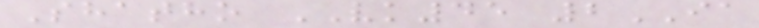Shatho VK45 2IA
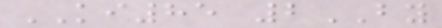KI85 2BY
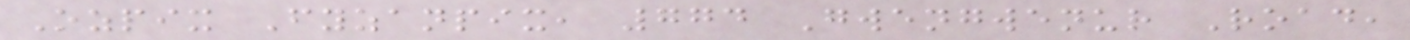Ozpix Fyzanpix, 774 Gwengwenur Road,
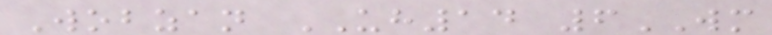Wobzan UH14 6WM
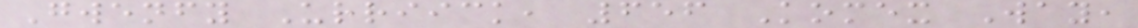Gwenfy Urriick, 656 Komex Way,
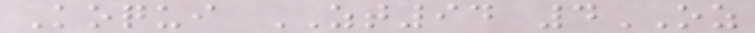Koqui ZT94 4OZ
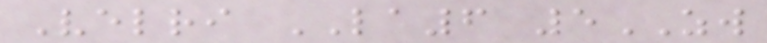Velri LA6 5ZW
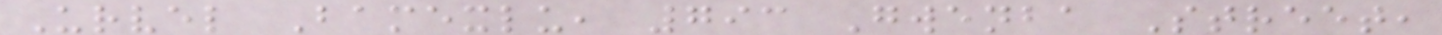Urvel Bamexlu, 793 Gwenba Street,
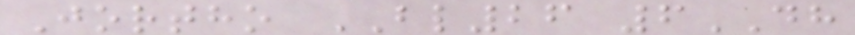Jortho BL26 6DH
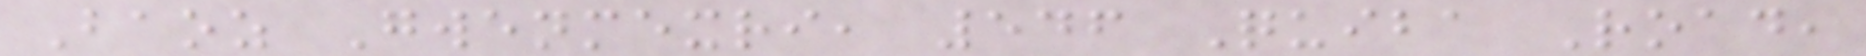Baoz Gwenmexri, 546 Quiba Road,
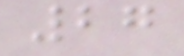27
